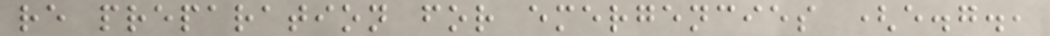re preparation for emergencies (e.g.,
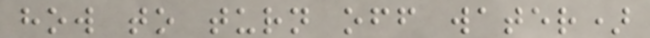how to turn off water)
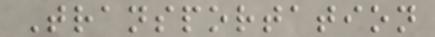Transportation
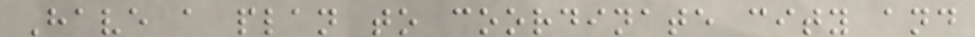Have a plan to coordinate city and
